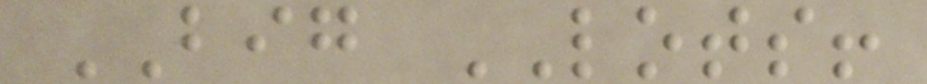BIG LOTS!
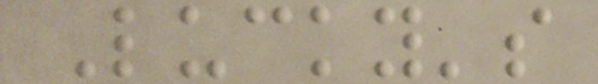Lucky's
